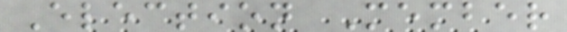Election Member
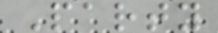Party
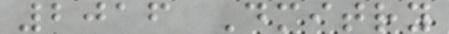2016 Dmitry
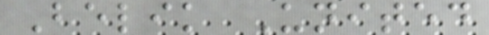Belik United
